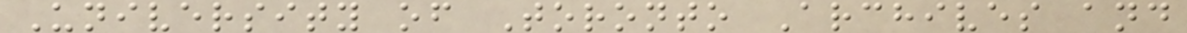University of Toronto Archives and
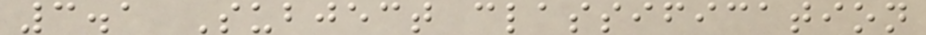3.1 Subject classification
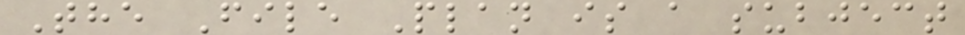The File Plan is a subject
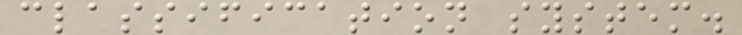classification system.
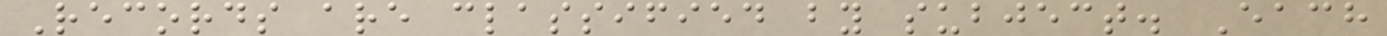Records are classified by subject. Each
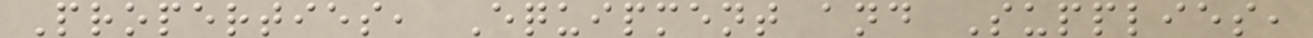Properties, Equipment and Supplies,
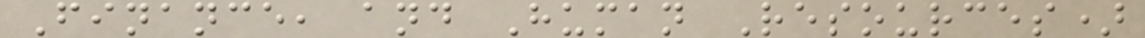Finance, and Human Resources)
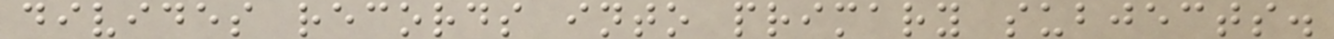divides records into primary subjects.
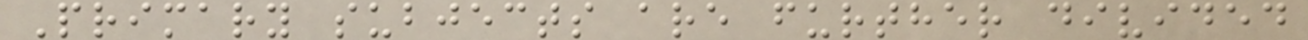Primary subjects are further divided
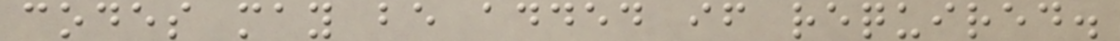codes may be added if required.
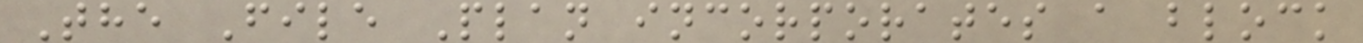The File Plan incorporates a block
